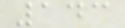143
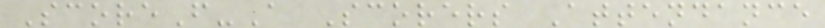ScoreF-A Scorers Attendance
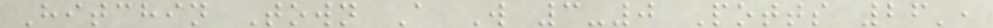Hitchin Town A W 3-0 Potts 26',
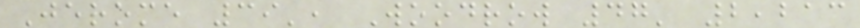Jerome 39', Woodrow 47' 2,213
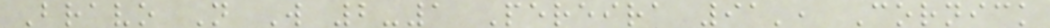Bravo N W 2-1 Pereira 91', Cornick
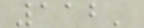112'
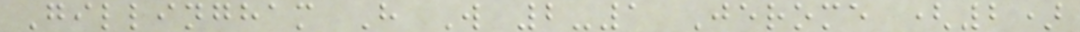Gillingham H W 2-1 Jerome (2)
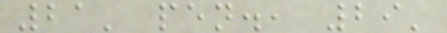21' pen., 29'
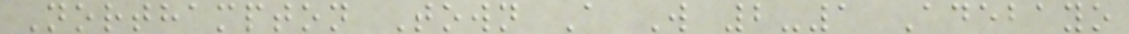Northampton Town A W 2-1 Adebayo
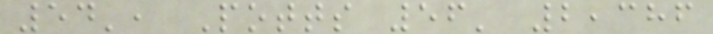54', Potts 56' 2,386
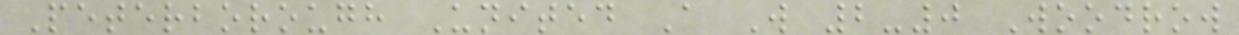Peterborough United A W 2-0 Woodrow
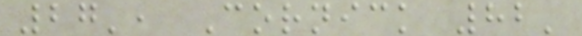27', Cornick 82'
